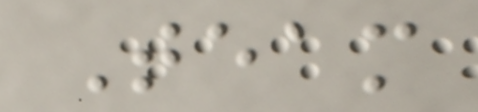Team
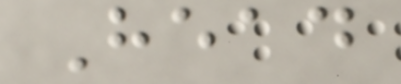Head
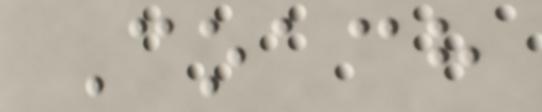Coach
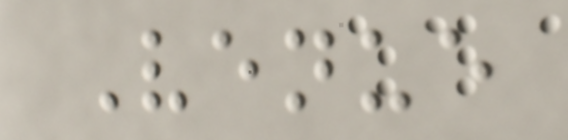Venue
